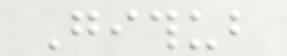Github
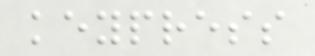keypress
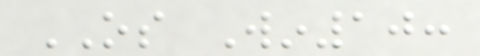OS Win10:
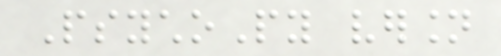PsychoPy version
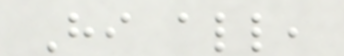Hi all,
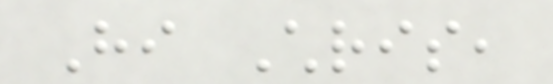Hi Chris,
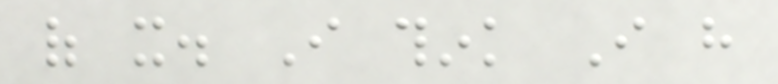of it. I think I have
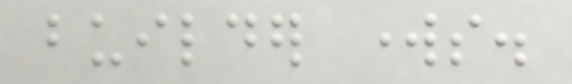builder works.
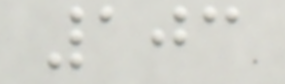103
